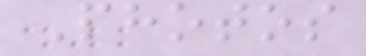Photos
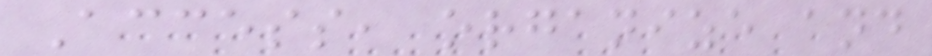Access, organize and
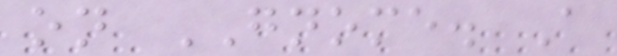on GNOME. A
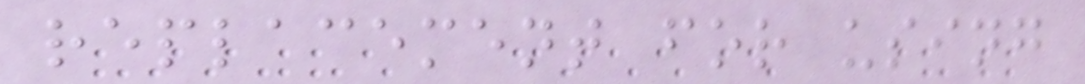replacement for using
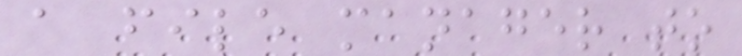a file manager to
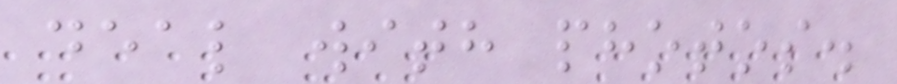deal with photos.
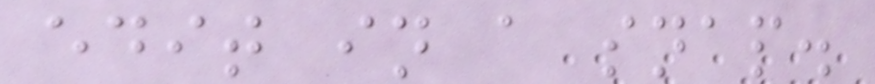edit in a snap.
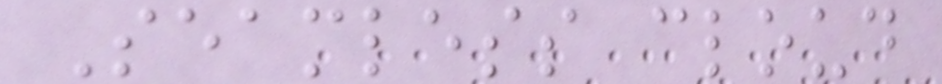Seamless cloud
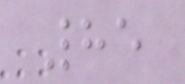85
